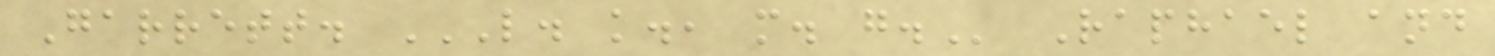Garrett. L. K., M. G. Raphael and
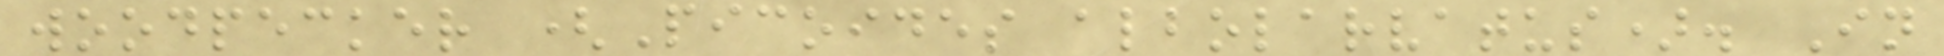woodpecker (Picoides albolarvatus). In
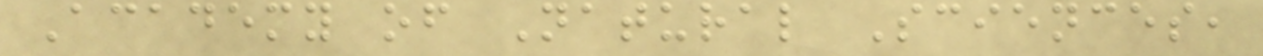Academy of Natural Sciences,
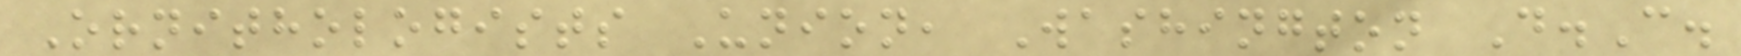Ornithologists Union, Washington D.C.
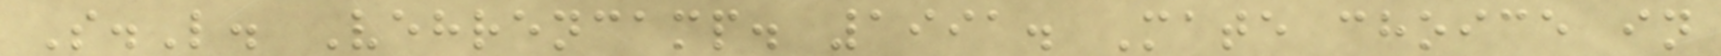S.L. Vehrencamp. 1991. Mate choice in
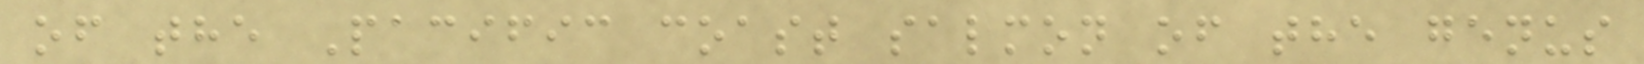of the Pacific coast salmon of the genus
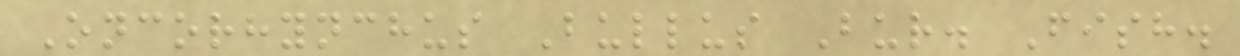Oncorhynchus Bullus Bur. Fish.
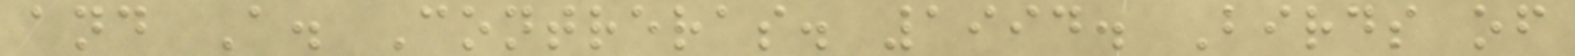and A. Contreras. 1994. Birds of
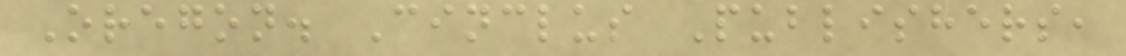Oregon. Cinclus Publishers,
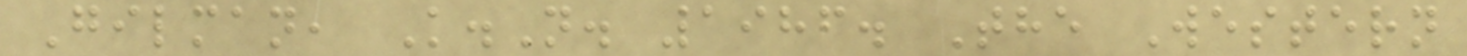Gilman, K.N. 1986. The Western
